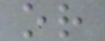or
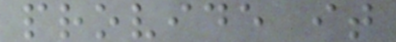provide it
